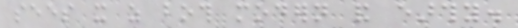sees it as both modern and earthy.
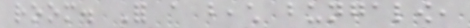room. For a beach bungalow,
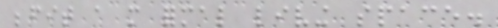befit a more formal living space.
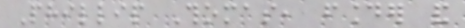Phillip Thomas, founder and
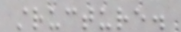structure.
